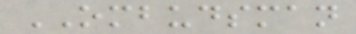OMBUDSMAN
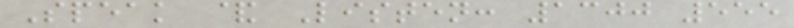Speak & Listen: 1300 555
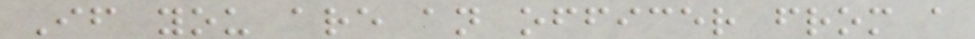If you are an officer from a
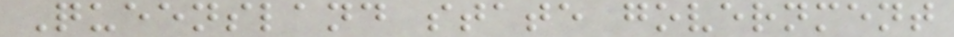Queensland state government
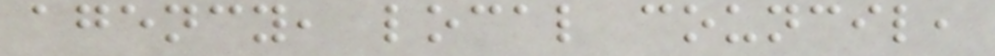agency, local council,
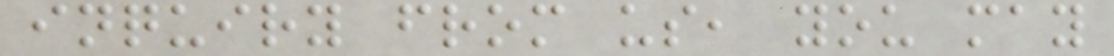inquiry from us, you may
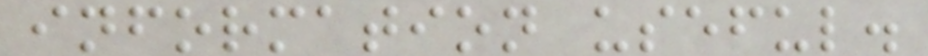information useful.
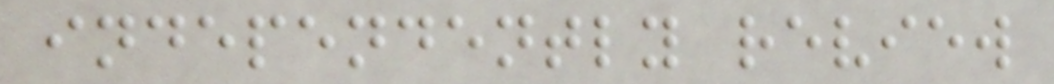independently review
